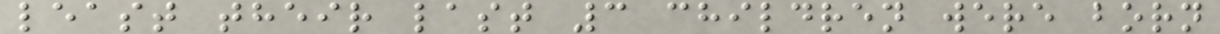least their last 3 children were born
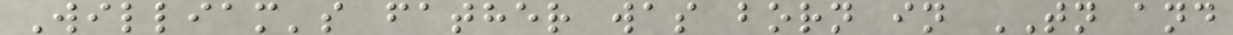William's father was born in TN and
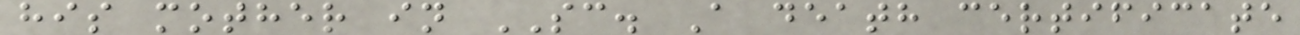his mother in SC. A death certificate
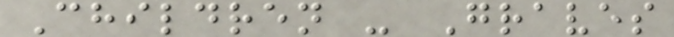Children - Graves
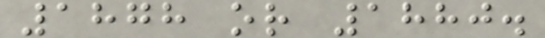1878 or 1880.
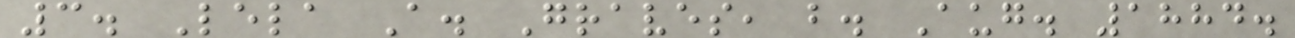3. Lela A. Graves, b. Aug. 1884.
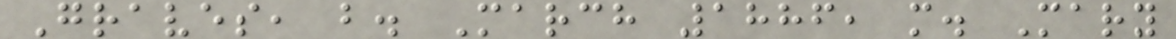Graves, b. March 1886, m. Mary
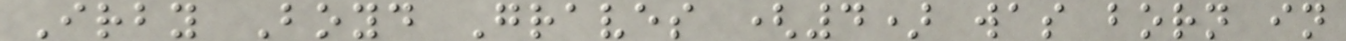Irby Boyd Graves (4) was born in
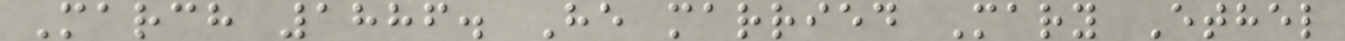March 1886. He married Mary Ethel
